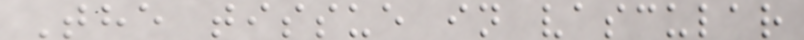The tissue in vascular
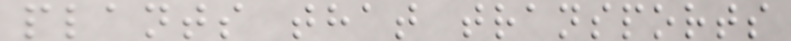plants that transports
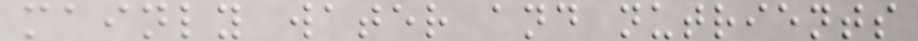mainly water and nutrients
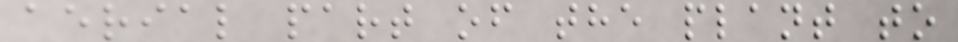aerial part of the plant to
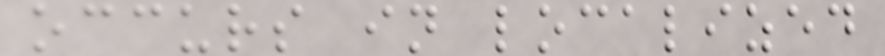occurs in localized
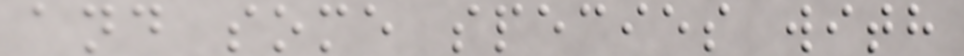and some species with
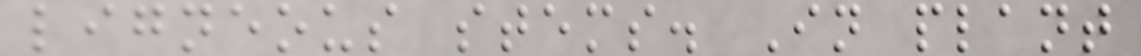ligneous stems. In plant
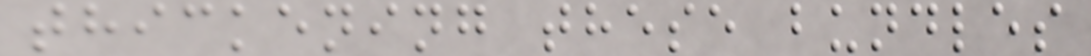thickening these bundles
